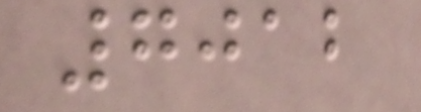7012
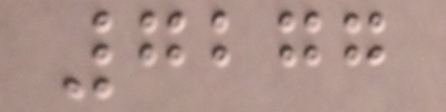7277
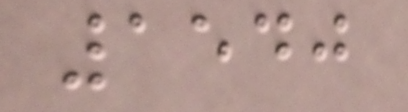1540
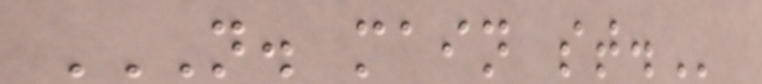N. MAIN ST.
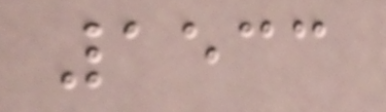1533
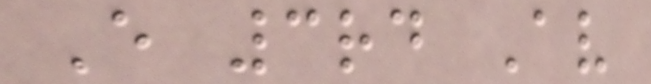E 3rd Av
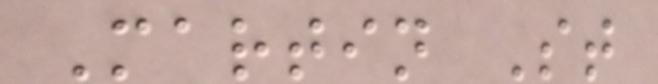Martin St
